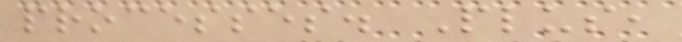processes. Plus,
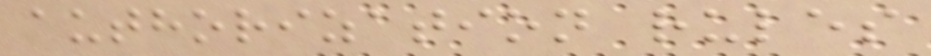authorization rules
